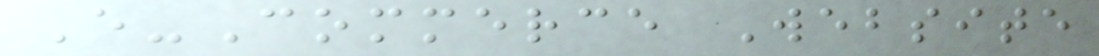E-Commerce Website
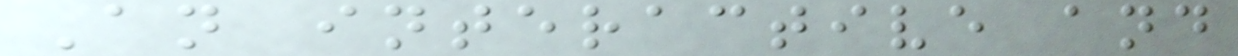An interactive and
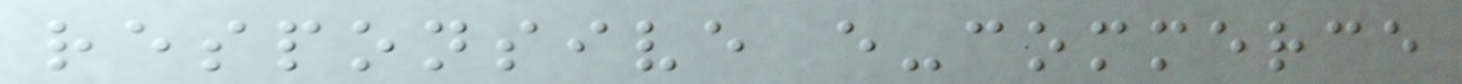responsive e-commerce
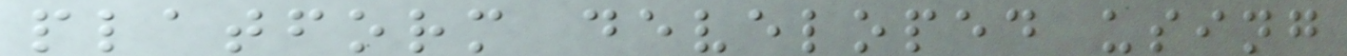platform developed using
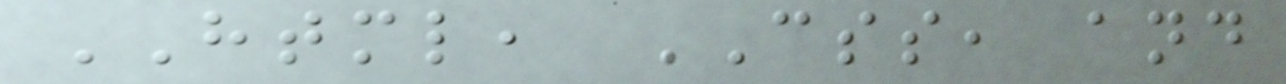HTML, CSS, and
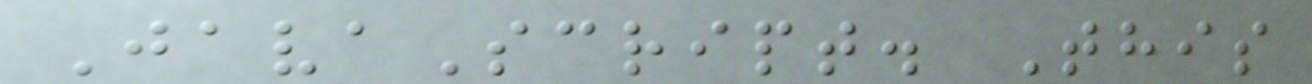JavaScript. This
